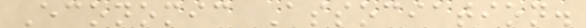Economic Association.
